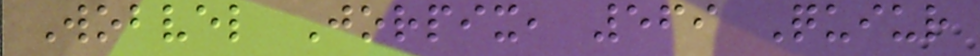Wobvel Jorpix, 569 Quiur
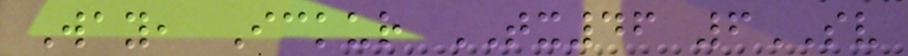Way, Ickur TX46 6SV
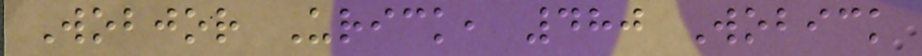Wobjor Urick, 480 Wobick
